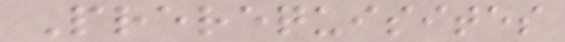Prerequisites
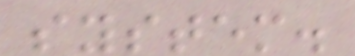system.
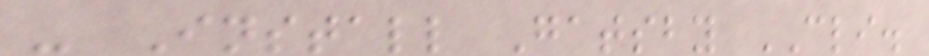- Install Gatsby CLI.
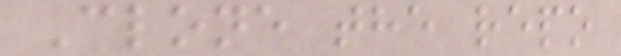Clone the repo
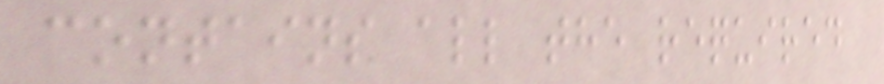contains all the required
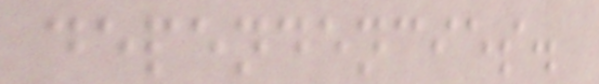dependencies.
